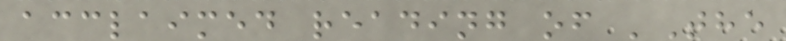acclaimed reading of 'The
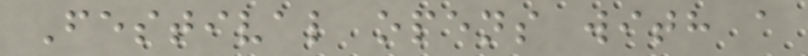Festival opens with a
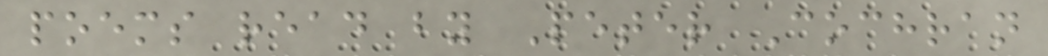poems read by Peter Cochran
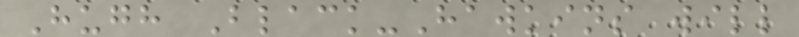Hugh Black-Hawkins will
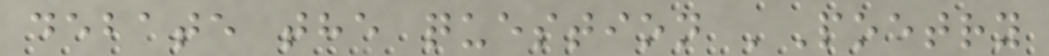debate the question 'Poetry
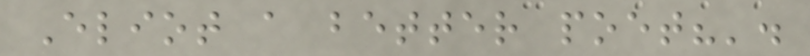Eliot a better poet?'.
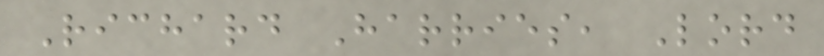Richard Harries, Lord
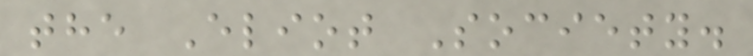the Eliot Society.
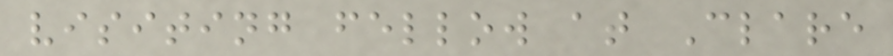visiting fellow at Clare
